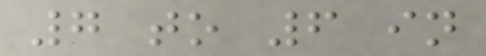7 to 6 in
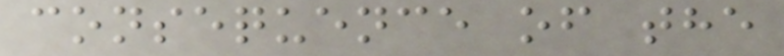consequence of the
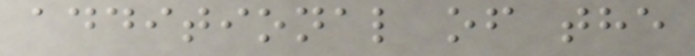additional of the
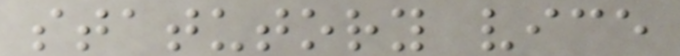statutory vice
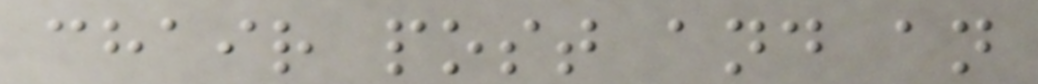chair post and an
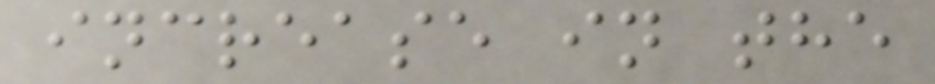increase in the
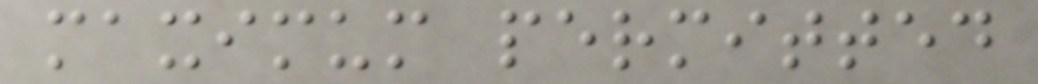maximum permitted
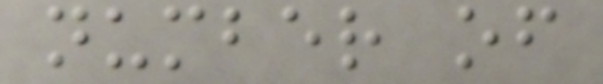number of
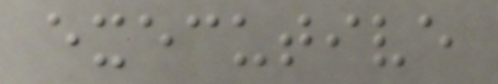executive
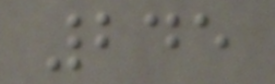245
